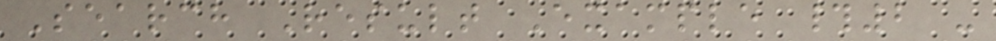Search Result Example #2 -
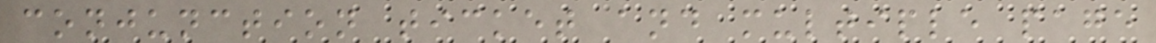conjunction ticket and multiple page
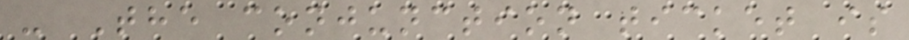- The conjunction ticket is
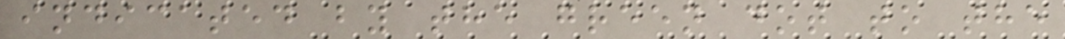indicated by the green dot to the
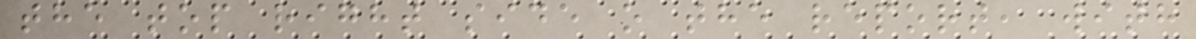the top right side o the report, with
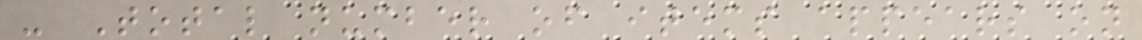- Total number of items appears on
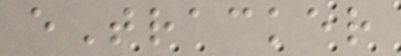eTracker
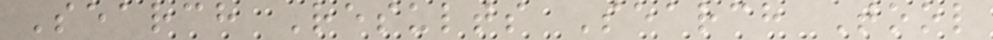Search Results Search Tool
